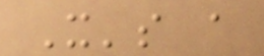It's a
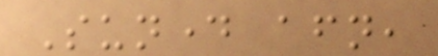Sunday afternoon,
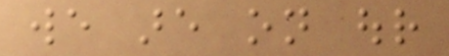we are on our
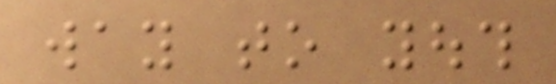way to youth
